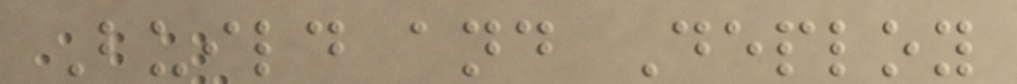Build and Deploy
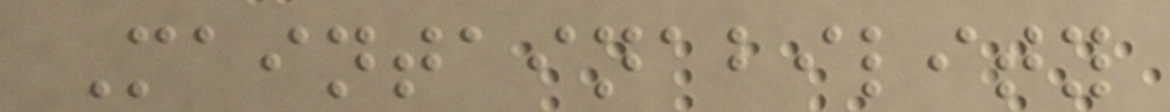Maintainability
